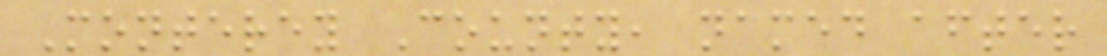Monterey County, named after
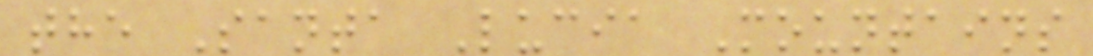the Santa Lucia Mountains
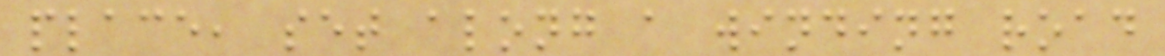place, set along a winding road
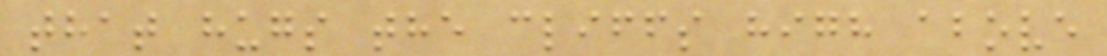that hugs the cliffs high above
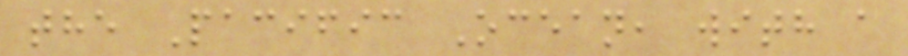the Pacific Ocean, with a
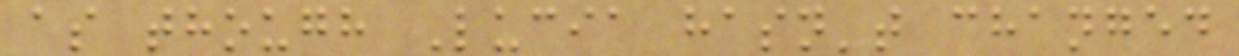as though Lucia hasn't changed
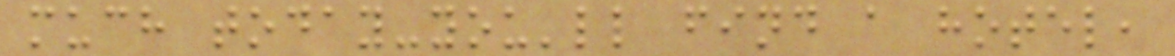much today-you'll find a hotel,
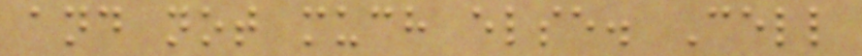and not much else. Cell
